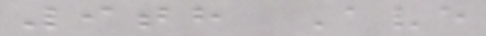9th Ave
